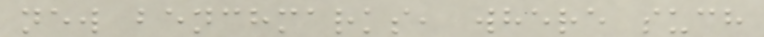new benchmarks, where such
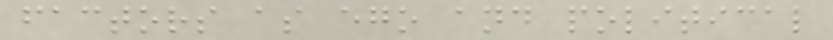factors as ego and political
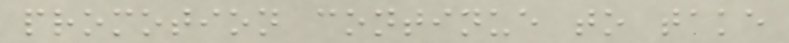promotion continue to take
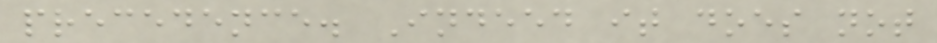precedence. Indeed it does not
